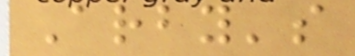Arby's
